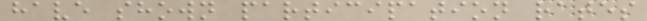have shown participation rates
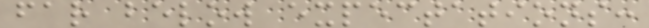far below expectations:
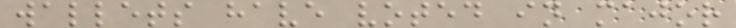wallets have voted in major
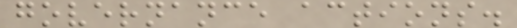governance actions.
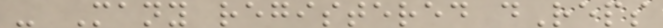- Many registered dReps
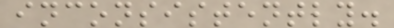inconsistently.
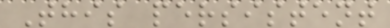This persistent
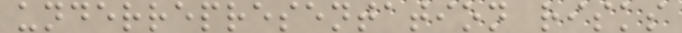underrepresentation risks
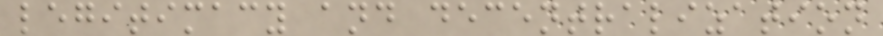legitimacy and decentralization
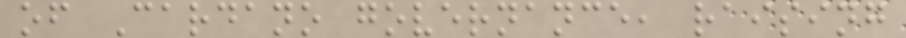of Cardano governance, raising
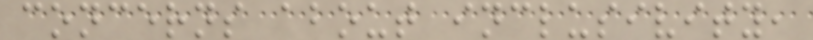concerns about inclusivity,
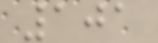101
